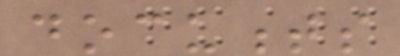documents
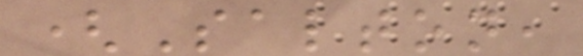(Salton,
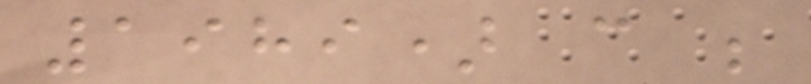1989) can be
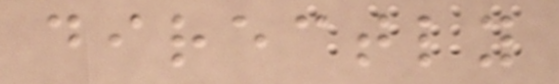directly
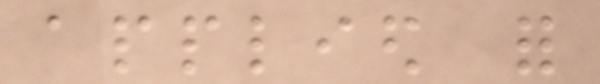applied for
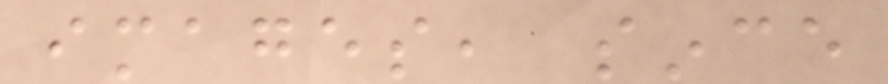images, since
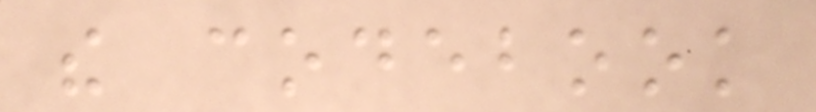the codebook
